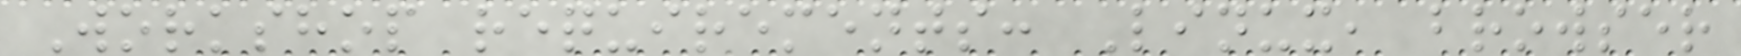Workshop requirements: Linux, browser
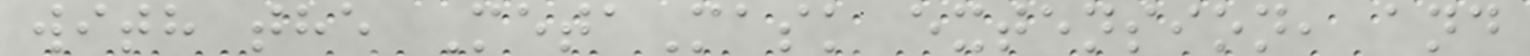with the MetaMask extension, and
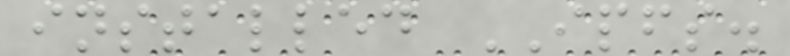installed IPFS.
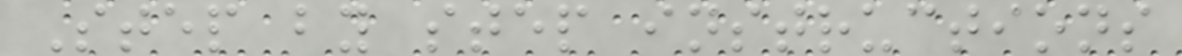Step by step instructions
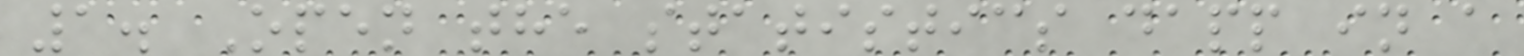1. Open the statistics dapp in a
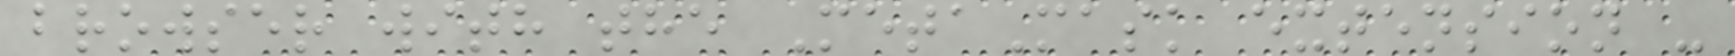browser with the MetaMask extension -
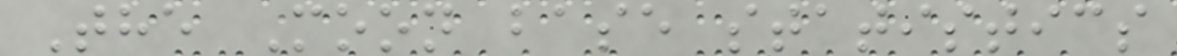The Moon base statistics
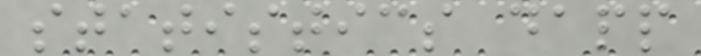statistics dapp
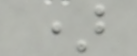)
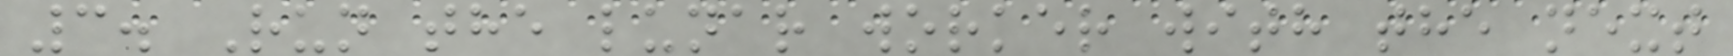3. Run the lunar worker with the next
